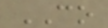CO
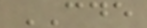CDE
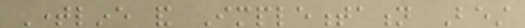Timeline and Implementation Best
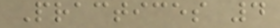Practices 4
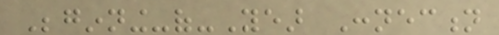Beginning-of-Year Connection
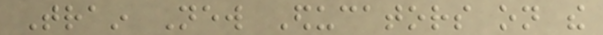Train New Educators on the
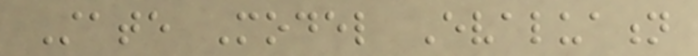State Model Evaluation
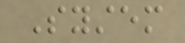System
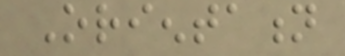Orientation
